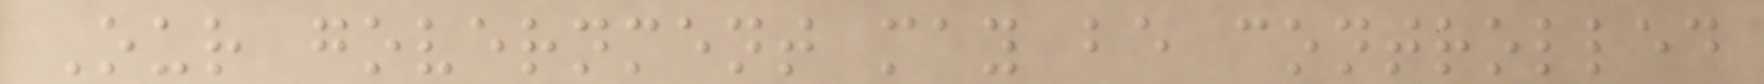Our government may be controlled
